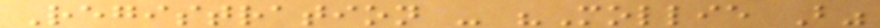Registration - "Mollie B"
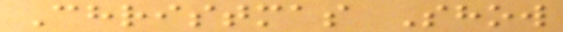Christmas Show
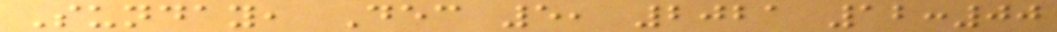Sunday, Dec 5, 2021 12:00
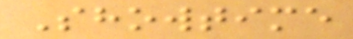Showtime
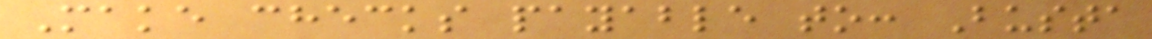Make checks payable to: Busta
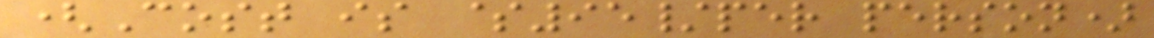(Cost is $95/per person)
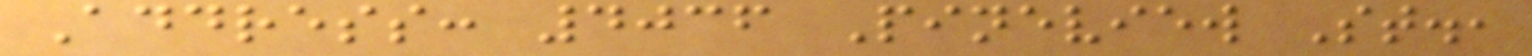Address: 4036 Pineview St.,
